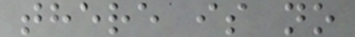there is no
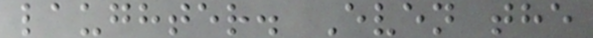laughter. Even the
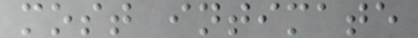most intimate
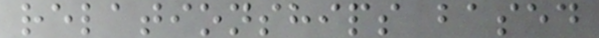relationships based
